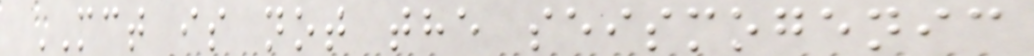MCT is not the seismogenic
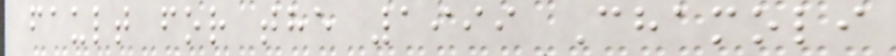fault for the 1999 Chamoli
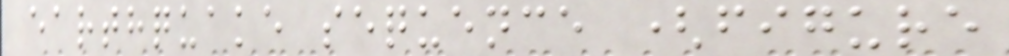earthquake sequence (figure
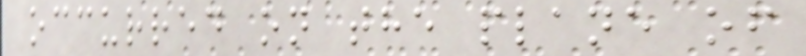occurred on the plane of
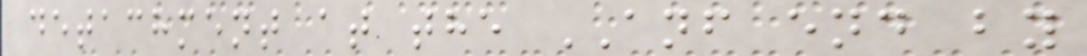detachment at the ANF end by
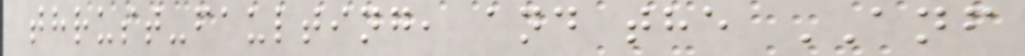thrust-faulting, and the ANF
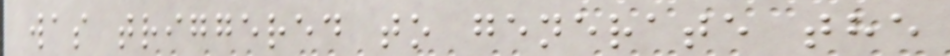was triggered to generate the
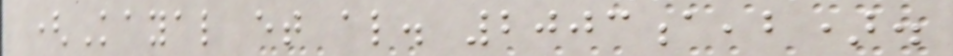(Kayal et al. 2003a,b).
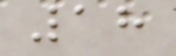18
